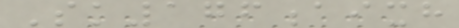Sk176aixh
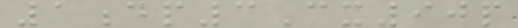1dp3Cx90p
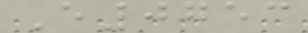E0753
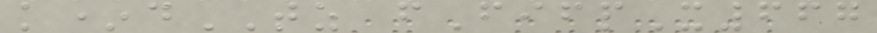k*dTZ fFifpX667
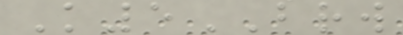K5BRW
